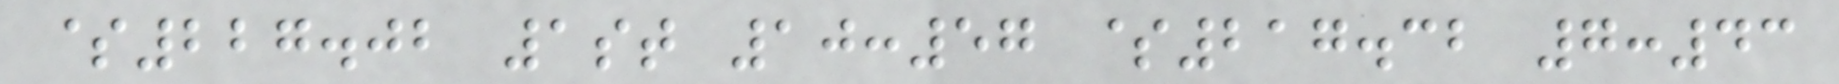$227.02 1st 10:57 $217.32 7:43
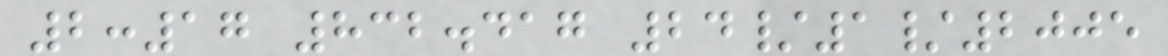2:17 832.417 24/1/2005
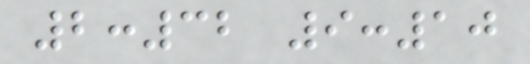2:32 9:10
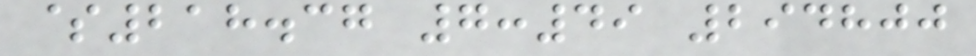$218.37 7:49 294800
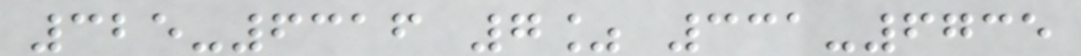325-6316 7% 331-6735
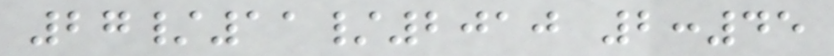27/11/2010 2:45
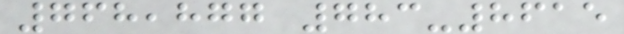768,877 783-8615
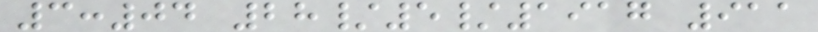3:04 28/5/1917 911
